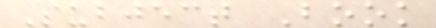Subject Book
